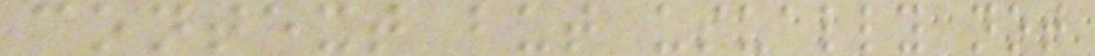context but usually not
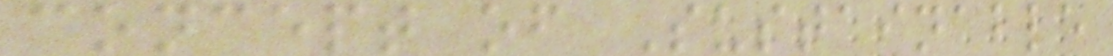concept of Sustainable
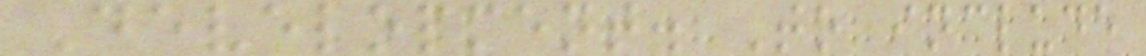Development. To include
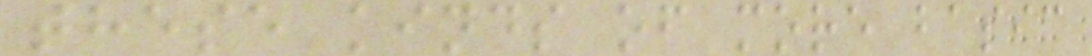these kinds of more basic
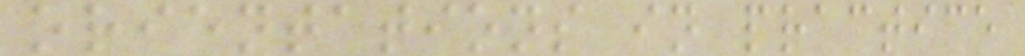orientations in practice
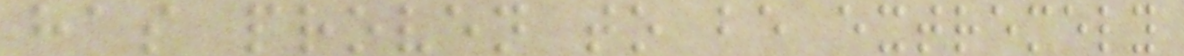has proven to be extremely
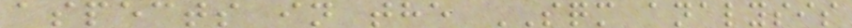aspects in the SQM analysis
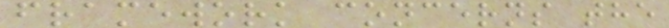framework concerns the
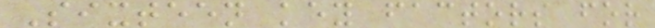Sixteen key factors for
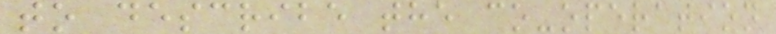to describe the co-operation
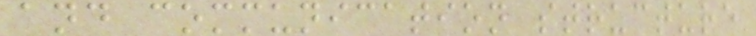and communication structure
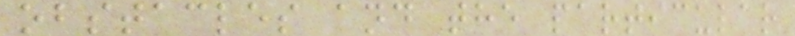obstacles and the particular
